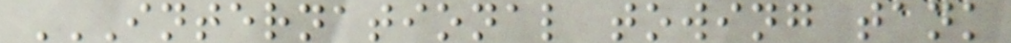INTERNATIONAL TOWING TANK
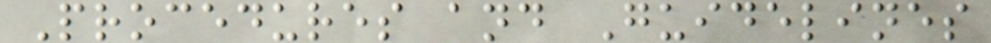Procedures and Guidelines
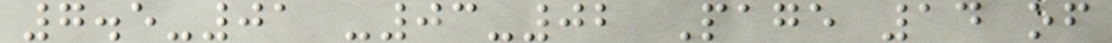7.5-01 -03-02 Page 14 of
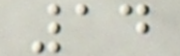14
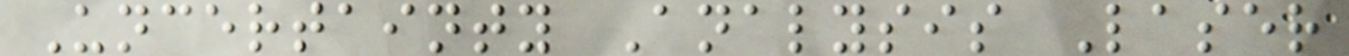Uncertainty Analysis Laser
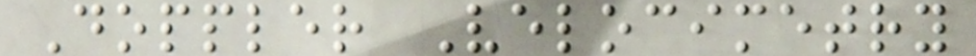Doppler Velocimetry
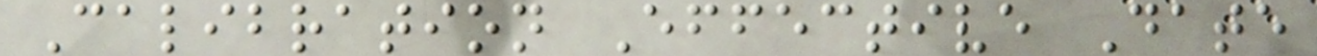Calibration Effective Date
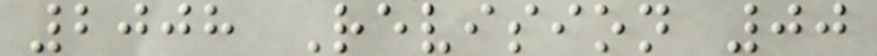2008 Revision 00
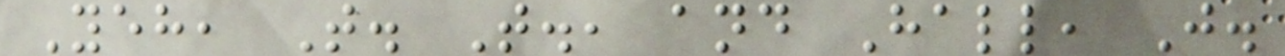Yeh, T. T., and Hall, J.
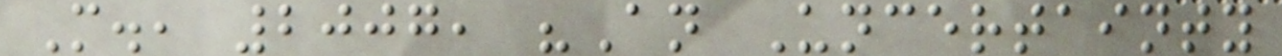M., 2007, "An Uncertainty
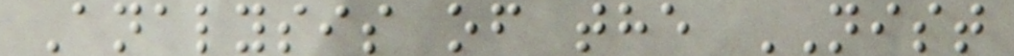Analysis of the NIST
